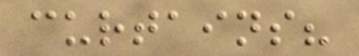curtains?
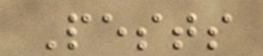Pests
